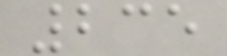235
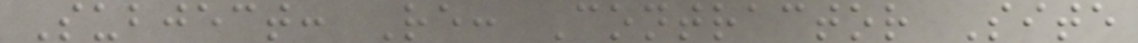Subject: Re: Contractor Site
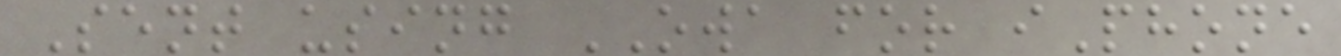Sent using OWA for iPhone
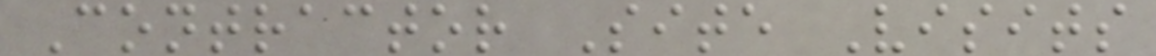Contractor Site Visits
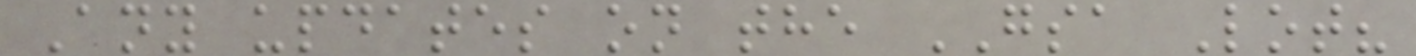Any updates on the GSA Lot?
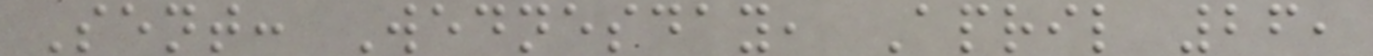Sent: Wednesday, April 26,
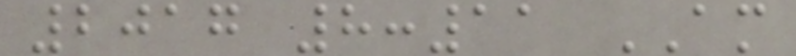2017 8:11 AM
